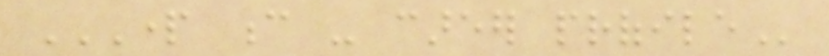PART C - CAREER PROFILE
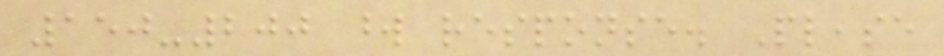150-200 word response. Please
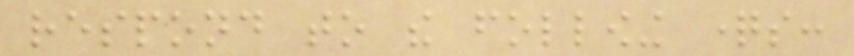respond to the following questions:
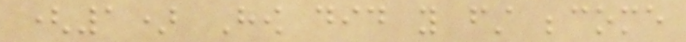(1) How did you first become
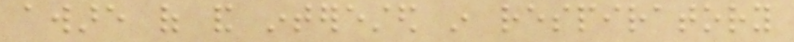aware of and interested in respiratory
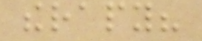therapy?
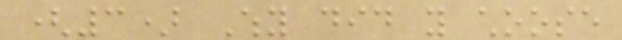(3) Why did you choose
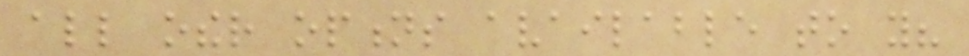all other options available to you?
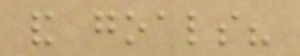and goals?
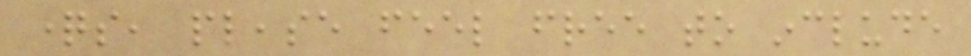questions, please feel free to include
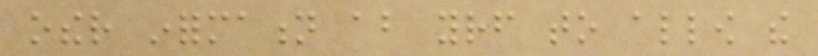other information about yourself to allow the
